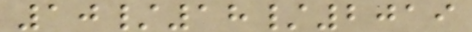10/18/2019
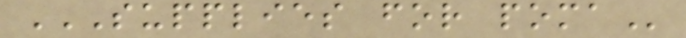SUPPLIES FOR POMA
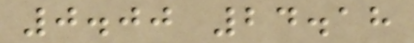0.00 24.18
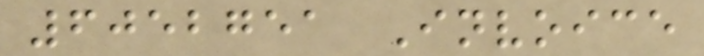6052751 Invoice
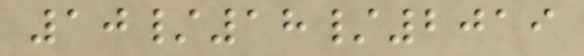10/18/2019
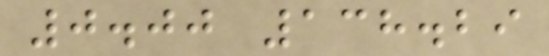0.00 138.29
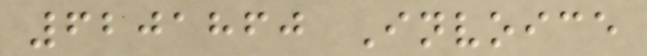6201860 Invoice
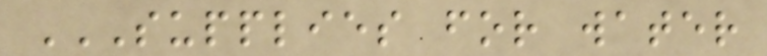SUPPLIES FOR WATER
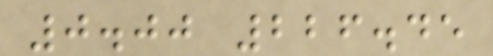0.00 226.45
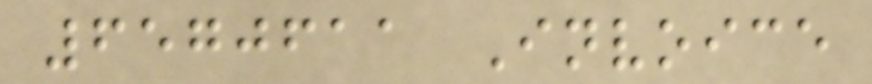6570611 Invoice
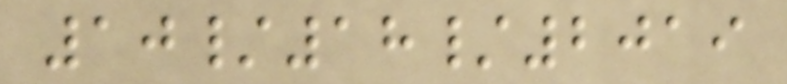10/18/2019
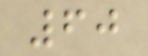60
